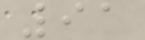91
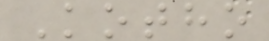Kotho
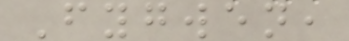Fygwen,
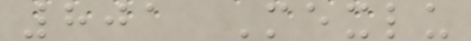801 Mexlu
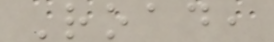Road,
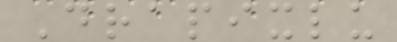Drapixlu
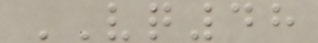VQ48
